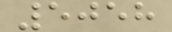5058
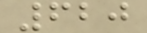620
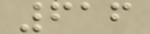616
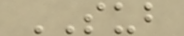SUB
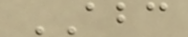ABC
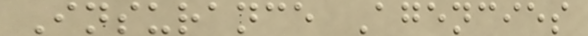Insurance Agencies
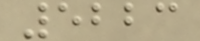5223
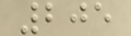205
